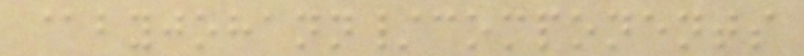@byjohann/components
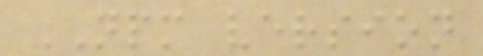NPM version
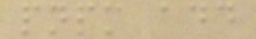pnpm add
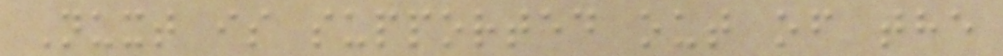Nuxt is supported out of the
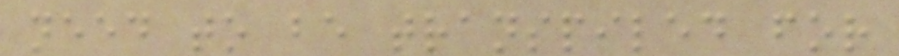need to be transpiled for
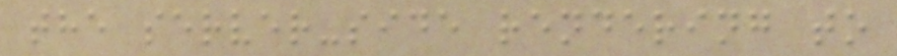the server-side rendering to
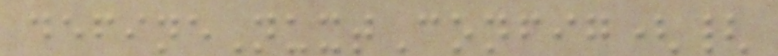defineNuxtConfig({
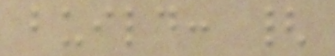build: {
